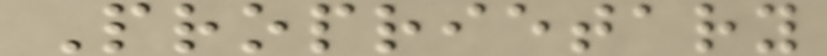Proprietary
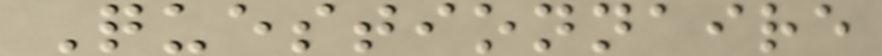Questionnaire
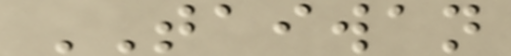TAIWAN
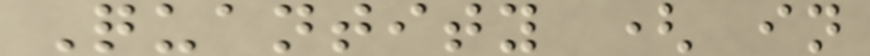Quantity ( in
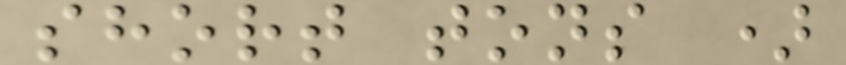short tons )
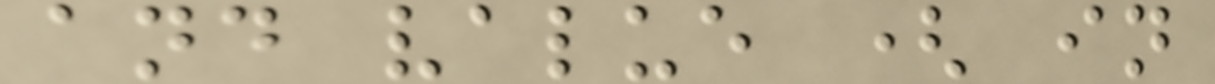and value ( in
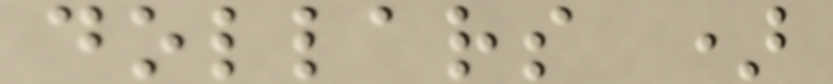dollars )
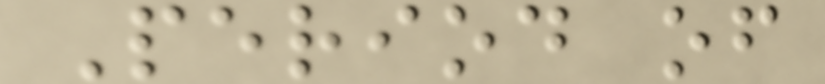Period of
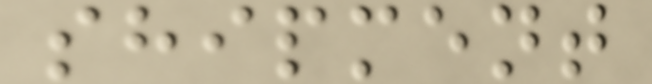shipment
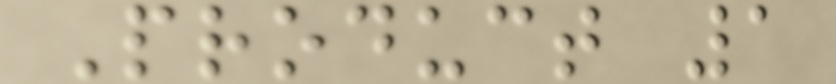Product 1
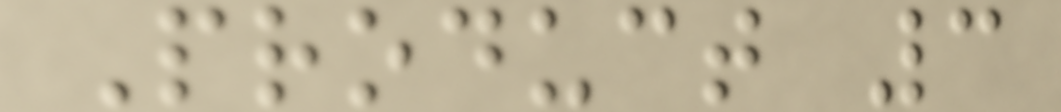Product 3
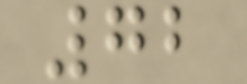72
